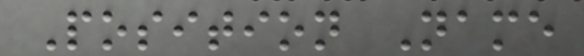Position Name
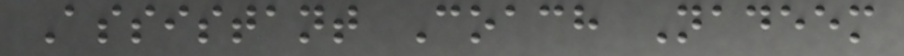Assistant Coach Nadeem
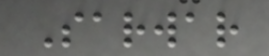Sarwar
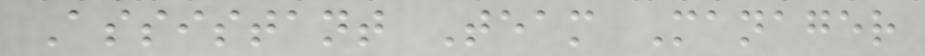Assistant Team Manager
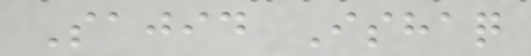Sajid Ishaq
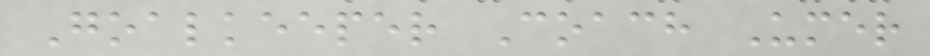Goalkeeper Coach Umer
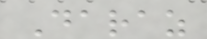Daraz
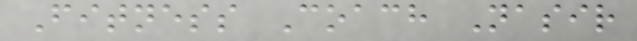Fitness Coach Nasir
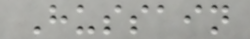Hussain
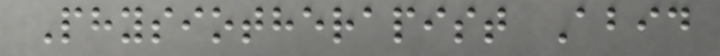Physiotherapist Abid
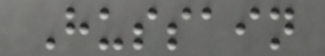Hussain
